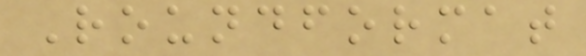Roundformat
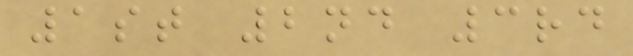1st 2nd 3rd
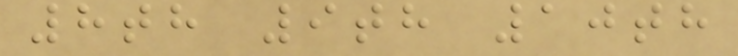8th 9th 10th
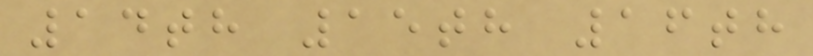14th 15th 16th
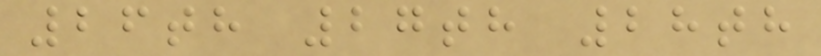26th 27th 28th
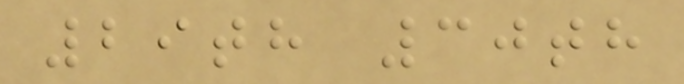29th 30th
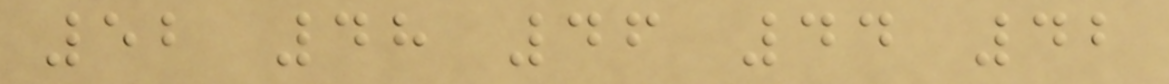52 48 46 44 42
